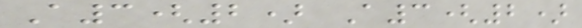A3(2) A3(2)
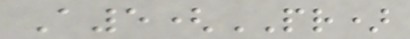A5(PR)
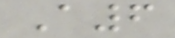A6
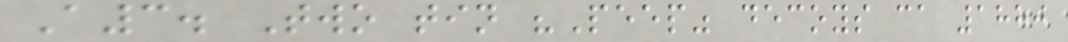A3. Two tin "Peep" decoys ca 1880
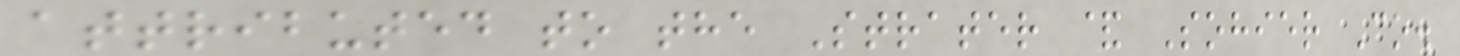attributed to the Strater & Sohier Co.
